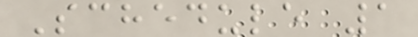Schedule 1
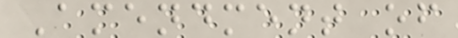Amendment of
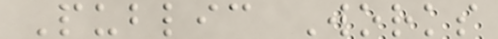Public Works
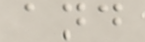and
